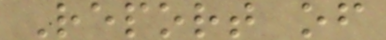Report of
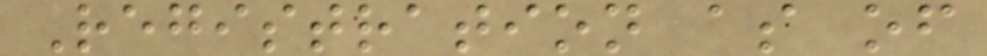Registration as of
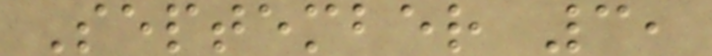September 3,
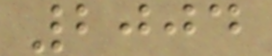2004
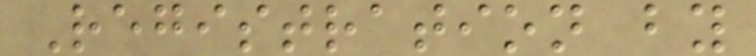Registration by
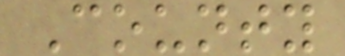County
